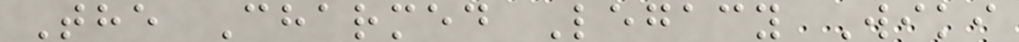The Charmed Legacy Wiki
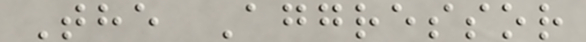The Aggressor
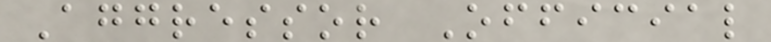Aggressor Official
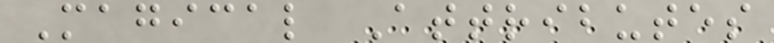Magical Attributes
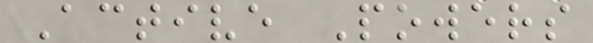Active Powers
